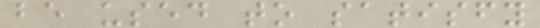be used to satisfy
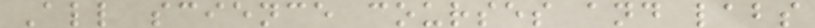All science courses and labs
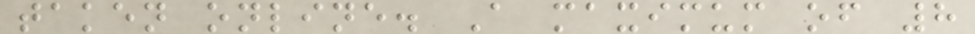taken online. A maximum of 8
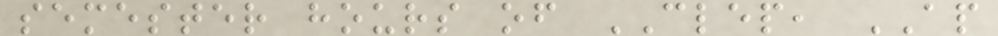semester hours of CLEP, AP
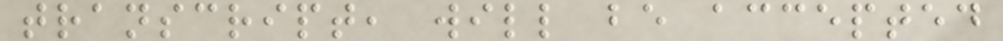transcript, will be accepted
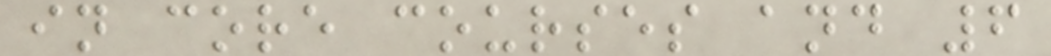in core courses and 6
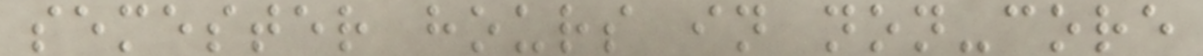semester hours in non-core
